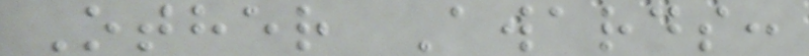Other Awards:
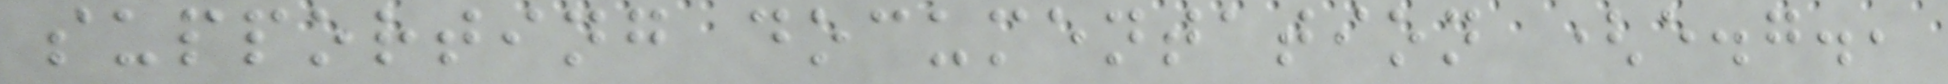supporting documentation (e.g.,
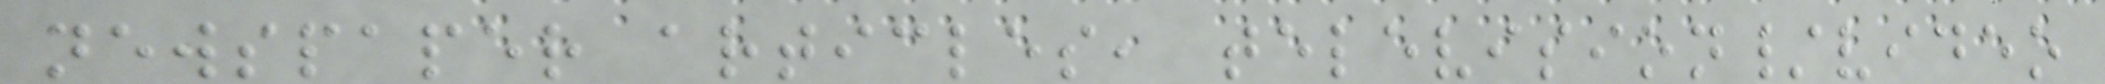newspaper articles, television/video
